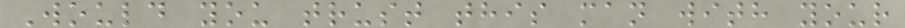Would you trust this man with your
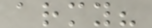army?
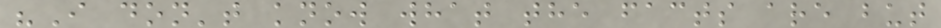"I don't know what the facts are but
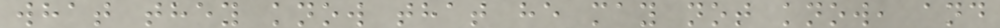what they know that he may not know, and
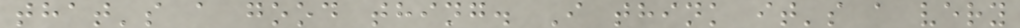that's a good thing. I think it's a very
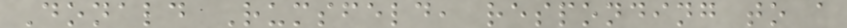Donald Rumsfeld, responding to a
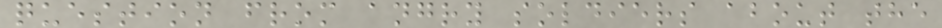question from angry soldiers about the
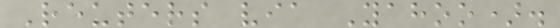Reuters via Yahoo).
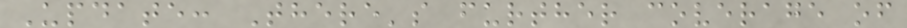Update: There's further coverage of
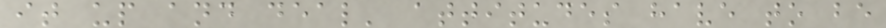it up and deal' attitudes have to be
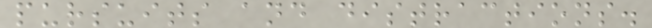pursuits and distractions.
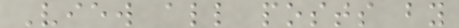View all posts by
